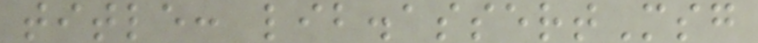title: lib.assertMsg
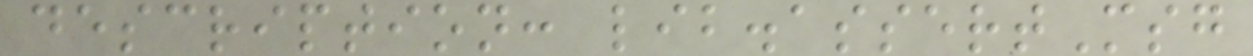description: lib.assertMsg
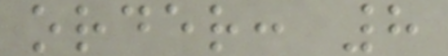order: 8
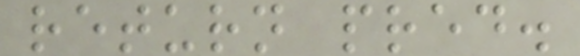return pred.
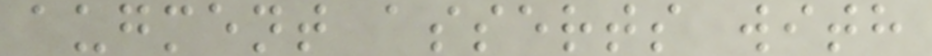augment asserts with
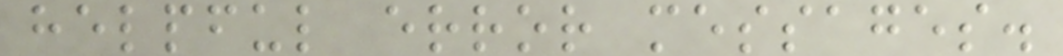helpful error messages.
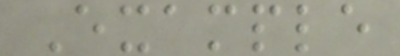Example
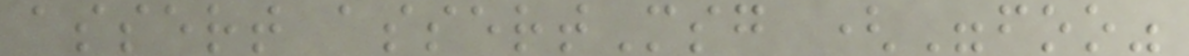assert assertMsg ("foo"
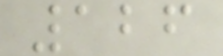126
